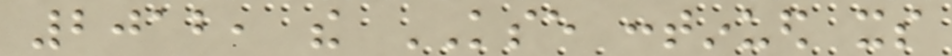2012, the KSE continued its
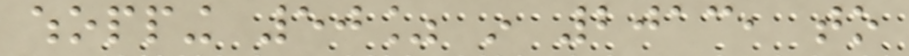whopping 50% in 2013, to
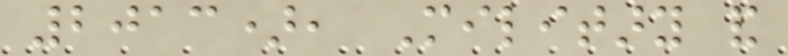2013), Military and
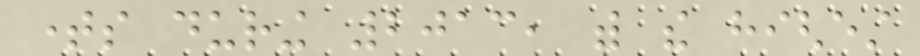times during 2013, with the highest
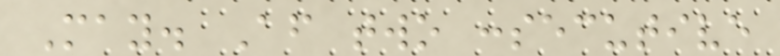May. After two consecutive
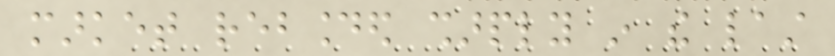market rebounded sharply in the last
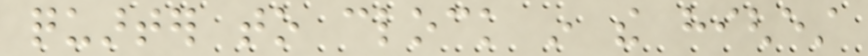quarter to clock in the highest
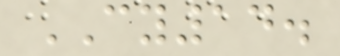CY14.
